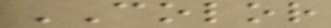COLOR
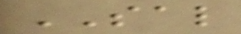SAL
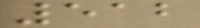512
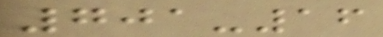701-16
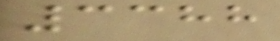3388
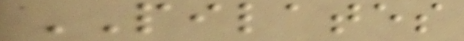PILATES
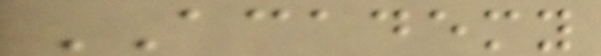ACADEMY
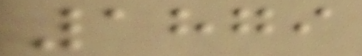1879
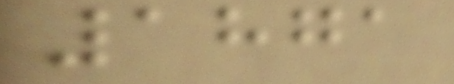1871
